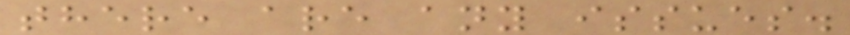there are any issues.
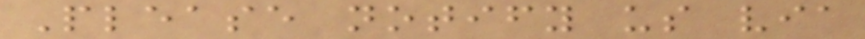Please notify us via
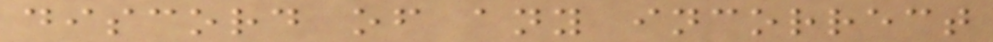discord of any incorrect
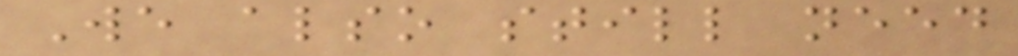We also still need
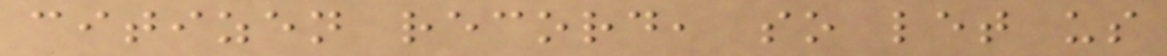citizen record, so let us
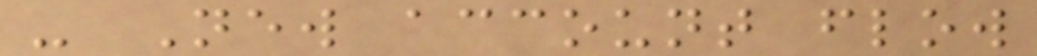- New account flow
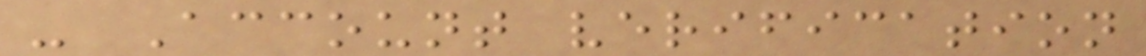- Account verification
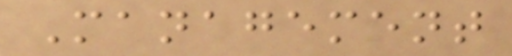Management
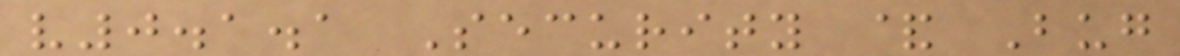v0.1.1 Security & Bug
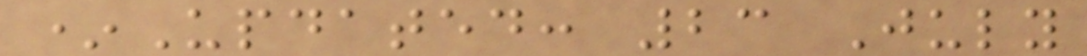*Updated: 23 July
